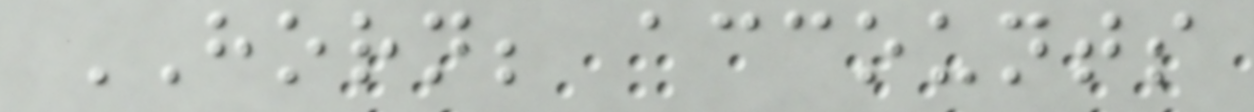HORN; accounts
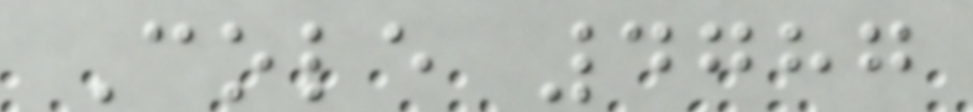Cole 4787
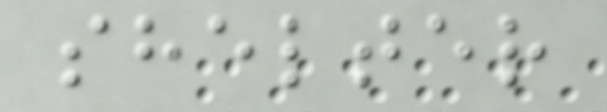shelter
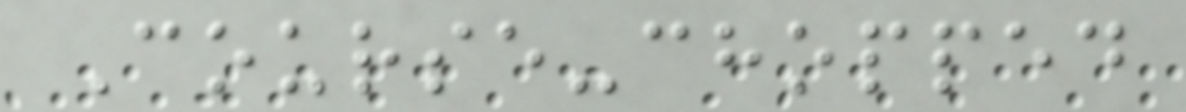Course-chopped
